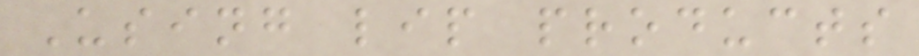Using lip products
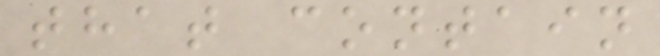that contain
